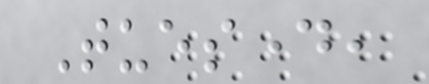Tuesday,
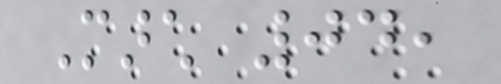March 04,
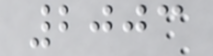2003
